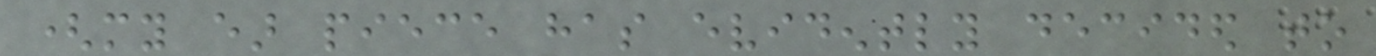(my ear piece has evidently decided to
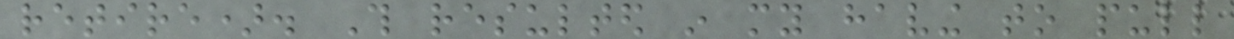retire). This resulted in my having to pull
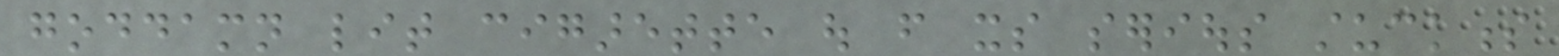goddamn lit cigarette out from its serious stuckness
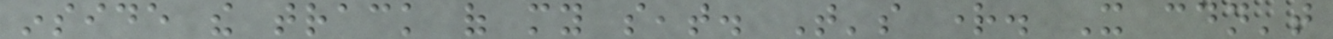inside the track of my seat. That's right. It couldn't
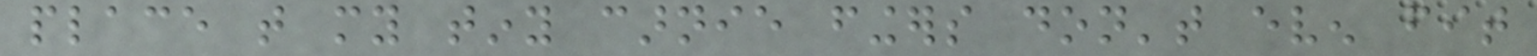place that my tiny carnie fingers don't even fit
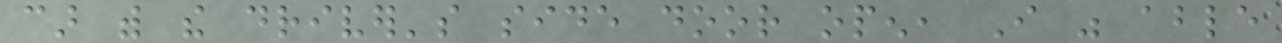car with the driver's side door open, I was able
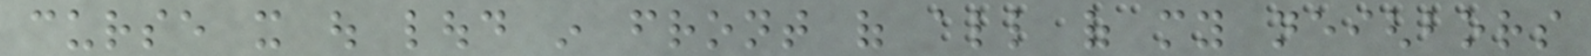curse it out loud in front of all of my neighbors
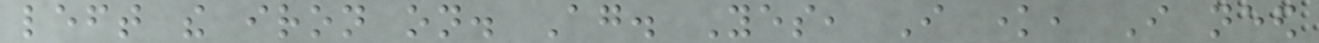left the iron on. Again. Yes, I know, I need
